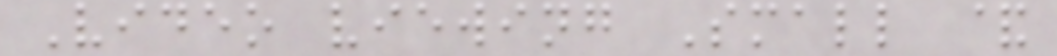Video viewing Small &
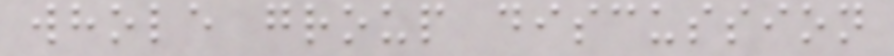whole group discussion
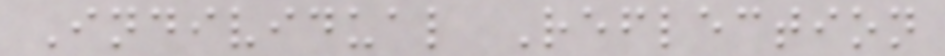Individual Reflection
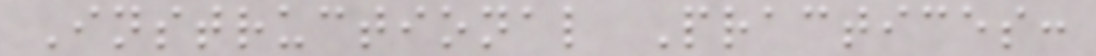Instructional Practices:
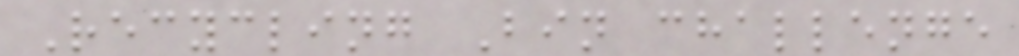Recycling Bin challenge
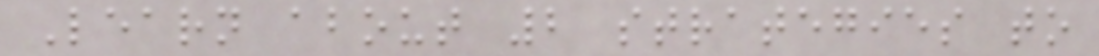Learn about 2 strategies to
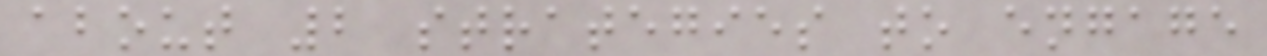about 2 strategies to engage
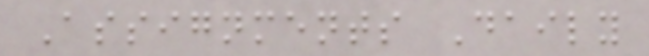Assignments Daily
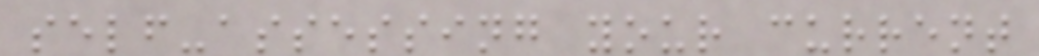self-assessing your current
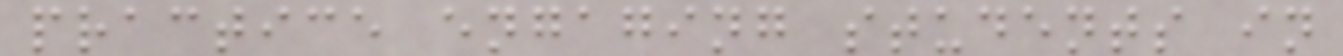practice engaging students in
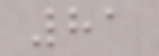81
